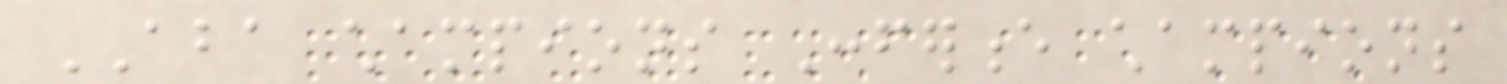ABA champions Conference champions
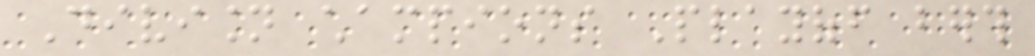Division champions Playoff berth
